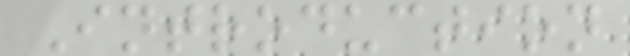Introduction
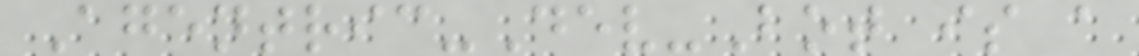Agentric-Dev-Bot is a
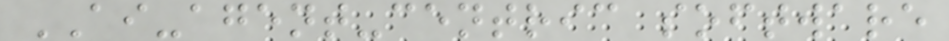AI-agent-centric software
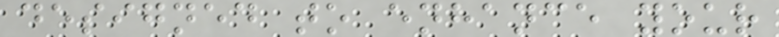designed to enhance your
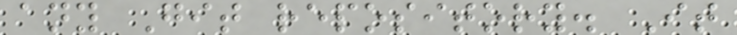any Git repository. It
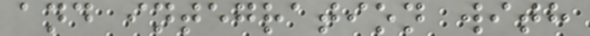and integration with
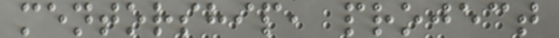mentorship, project
